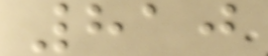810
